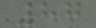87
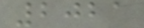2021
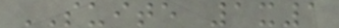SUITE 1x1
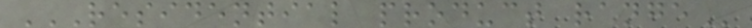RESIDENTIAL PRODUCT RANGE
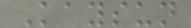Kaysun
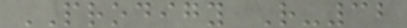PRODIGY R-32
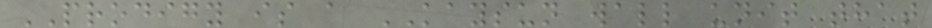PRODIGY is a KAYSUN wall unit that
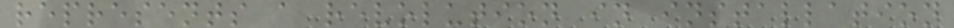represents a revolution in installation
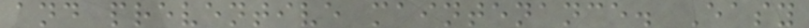and preventive maintenance. Easy
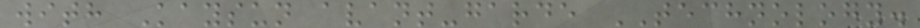with Kaysun avant-garde TECHNOLOGY.
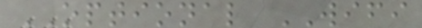OPTIONAL WIFI
